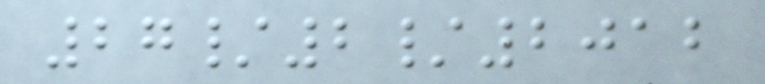27/2/2012
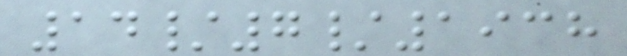14/7/1938
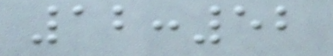12:52
